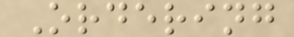Ordering
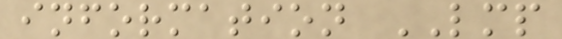information LMP
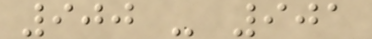900 - 901
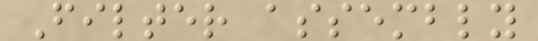Filter assembly
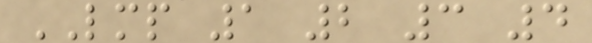LMP 1 2 3 4
